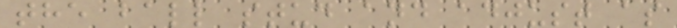the ball stud and adjust as
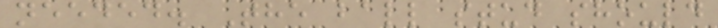needed. The ball stud should
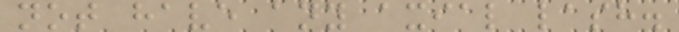not have any axial lash.
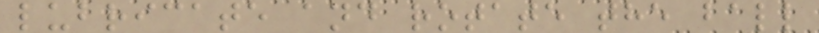lubricate and rotate the ball
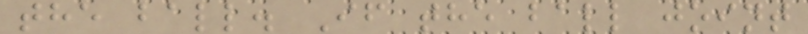the ball. If the ball joint
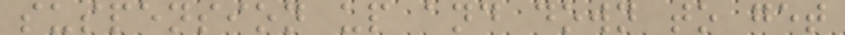suspension up and down to get
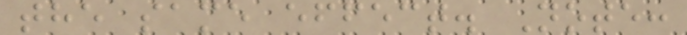the same effect. Note:
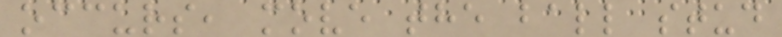occurs, move the ball stud
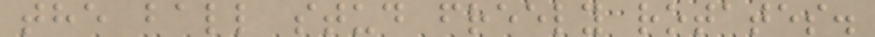the ball stud freely rotates.
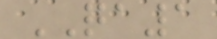QA1
